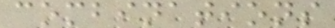combinations
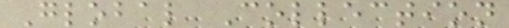Global Collection
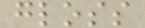gloss
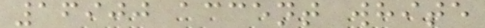16900 accent white
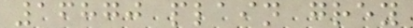16870 plain grey
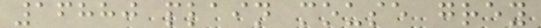16880 plain mouse grey
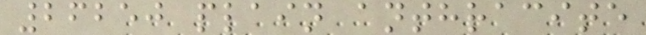26250 plain anthracite
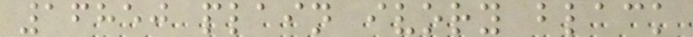16850 plain ivory black
